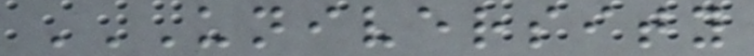UNIVERSITY
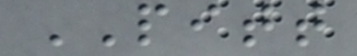PITT
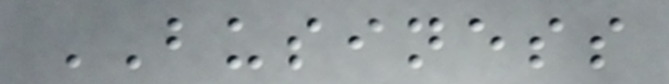BUSINESS
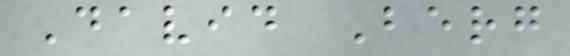David Berg
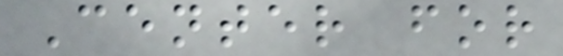Center for
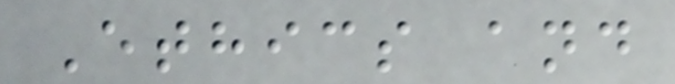Ethics and
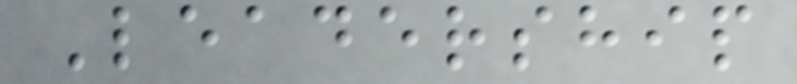Leadership
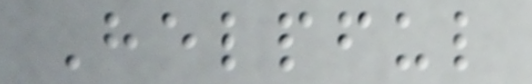Helpful
